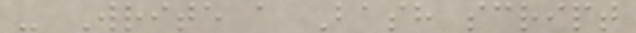- Write a Bash script
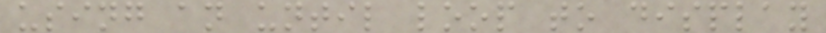using an until loop to display
